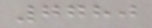7780
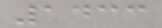1433
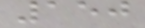150
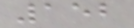152
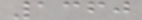1360
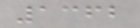1362
